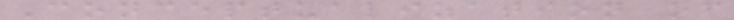Conceptualization of
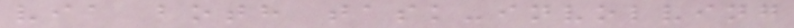via both task-involving
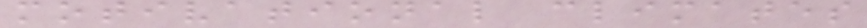motivational climates
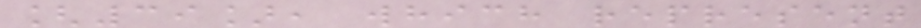[39], which represent
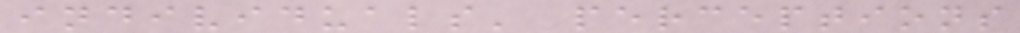individuals' perceptions
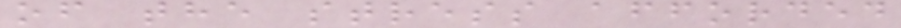of the stress afforded
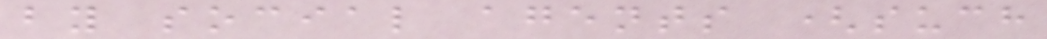by social agents (such
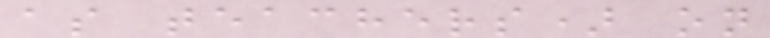as teachers) on
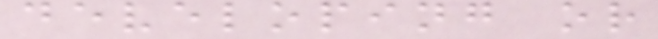developing or
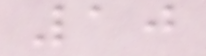10
